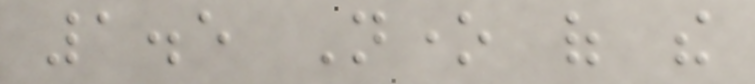1.5 None of the
